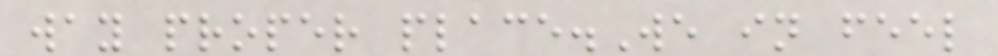way proper place.We in feel
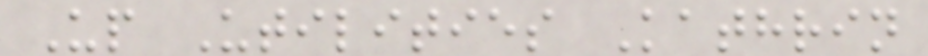Up Utilities Kathrin
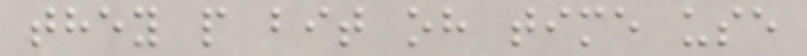they p bit oh time use
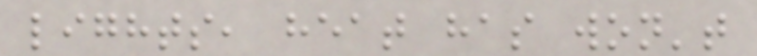lights, heat has won't
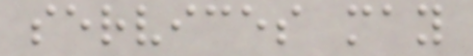services may
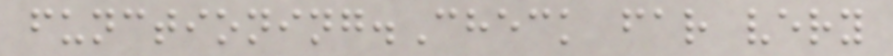functioning.Check far very
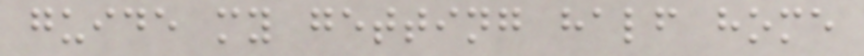guide my getting half home
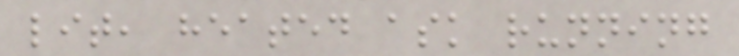lit, heated ask running
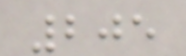205
